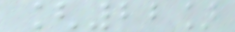[22]
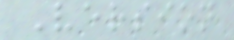Version
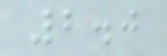2.0
